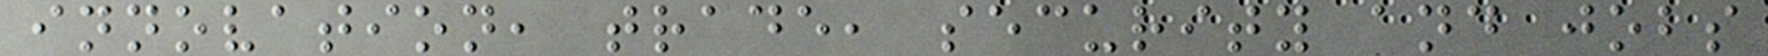innovation, trade, security and jobs
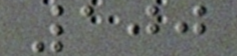100
